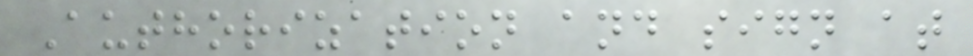Authorization and sign at
